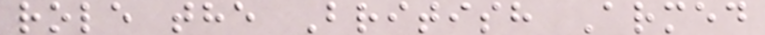role the British Armed
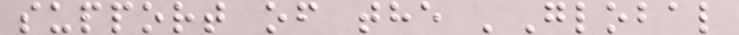support of the 'Global
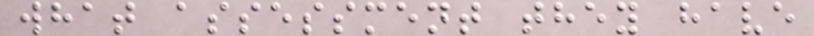what assessment they have
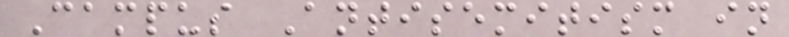Campus Antisemitism in
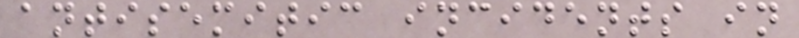antisemitic incidents in
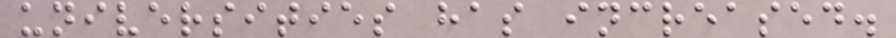universities has increased.
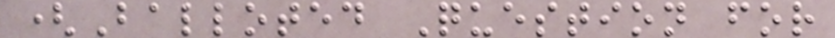(Balloted Question for
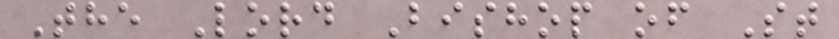The Lord Bishop of St
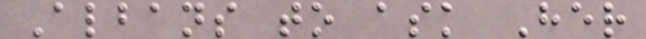Albans to ask Her
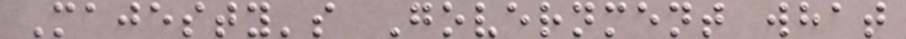Majesty's Government what
